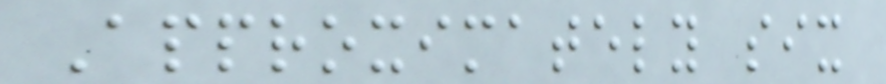Approximately six
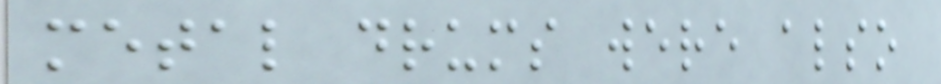metal drums were also
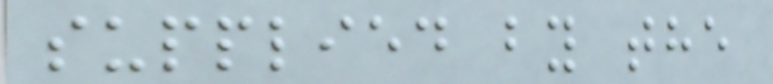supplied by the
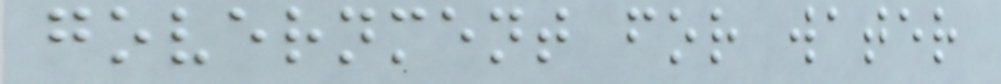government for water
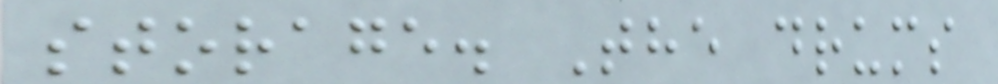storage. The drums
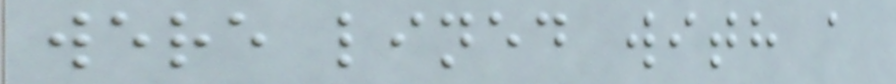were lined with a
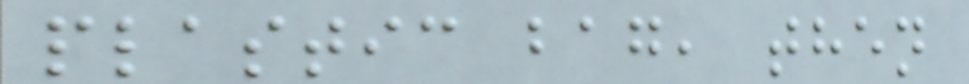plastic bag, then
